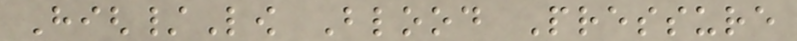High/Low Blood Pressure
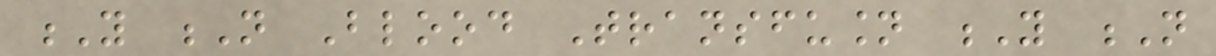Y N Blood Transfusion Y N
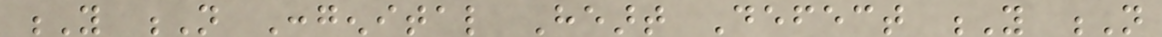Y N Congenital Heart Defect Y N
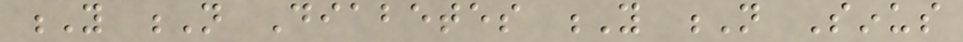Y N Diabetes Y N Sinus
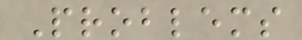Problems
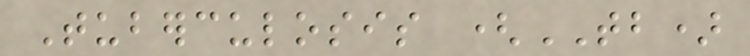Tuberculosis (TB)
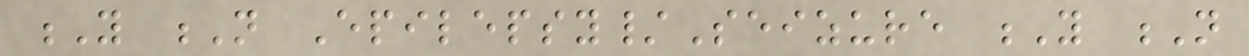Y N Epilepsy/Seizure Y N
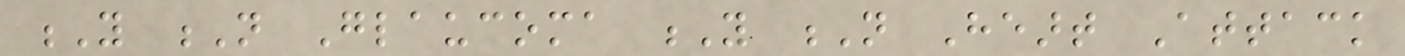Y N Glaucoma Y N Heart Attack
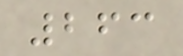263
